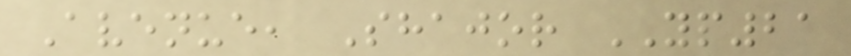Avenue, Shajor YP21
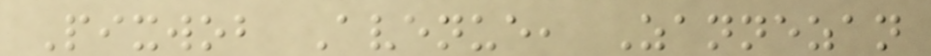Pixwob Avenue, Zannezan
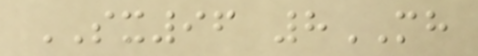SX96 8MH
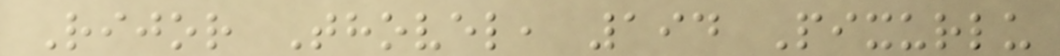Rijor Thovel, 194 Pixurlu
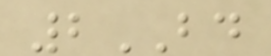2BD
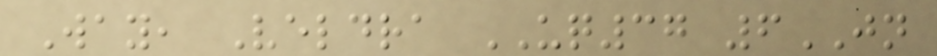Way, Veldra UQ37 6JN
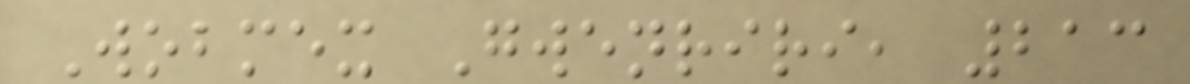Wobmex Gwenriri, 213
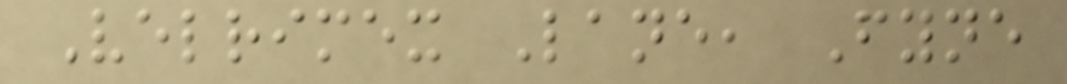Velrimex Lane, Fyne
